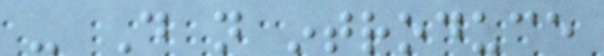- Do not introduce
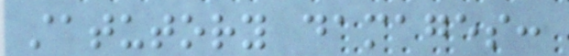statutory damages:
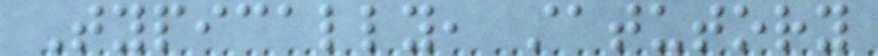Typically, statutory
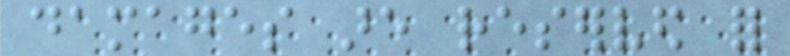damages are reserved for
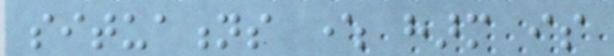situations where harm is
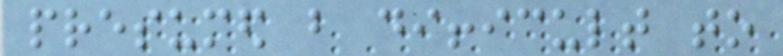presumed but difficult to
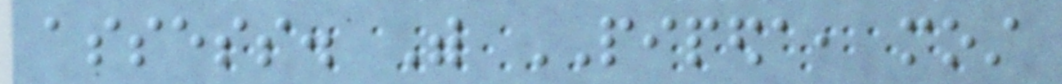assess. With PIPEDA, most
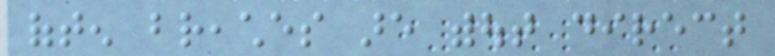often breaches are without direct
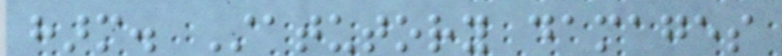harm. Statutory damages
